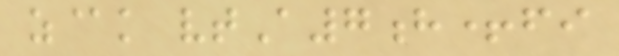z@k vtA7h+fi
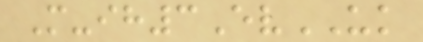M-ih3EvUK
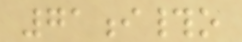71i#o
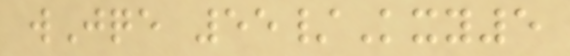wJqe 55/Kxy5
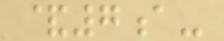&7a-
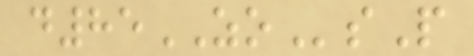d85ZOsP
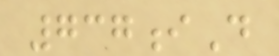737iD
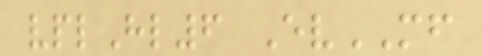vplHl6 EvMF
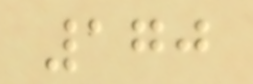170
